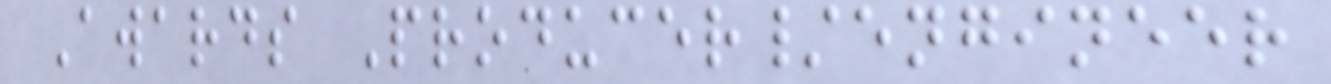Awards Producer/engineer
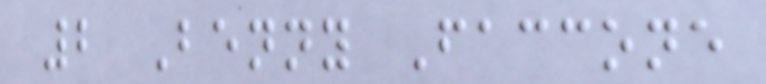2 Benny Faccone
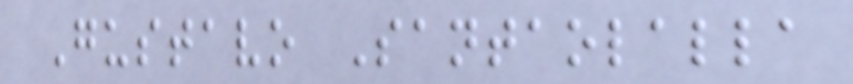Gustavo Santaolalla
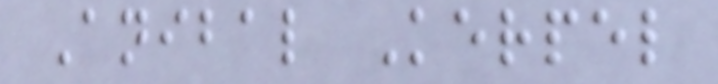Anibal Kerpel
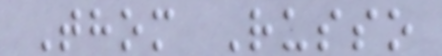Thom Russo
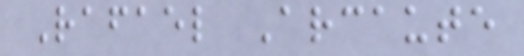Rafael Arcaute
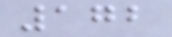172
